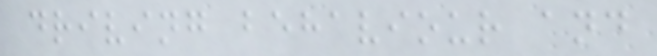driving behaviour and
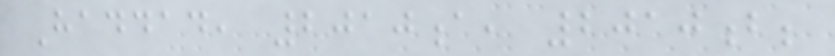Haddad, 2010a, 2010b;
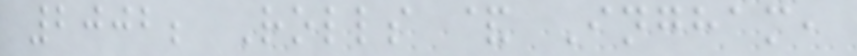2002; Rolls & Ingham,
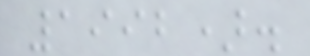1992).
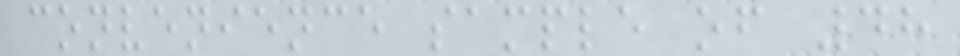convenience sample of 48
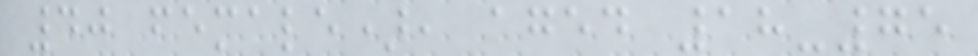40 female), aged 18-75
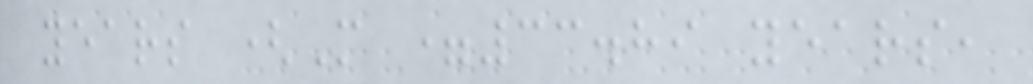years (M =33.89 years,
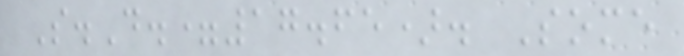S.D.=17.65). Some
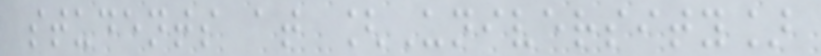students at [University]
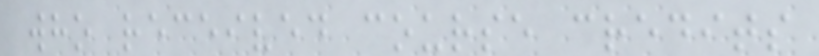who received course credits
